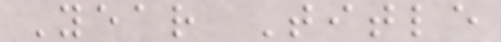Year Title
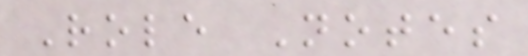Role Notes
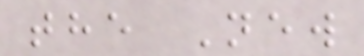the New
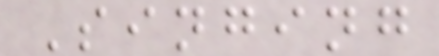Singing
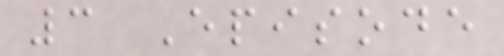3 Episode
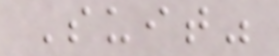Suit"
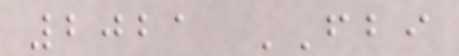2021 FBI
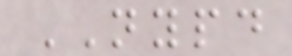NYPD
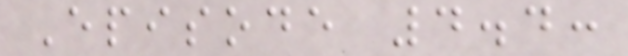Episode 4.4:
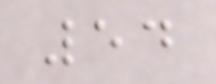54
